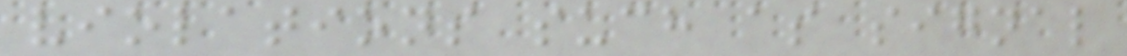violations such as signal
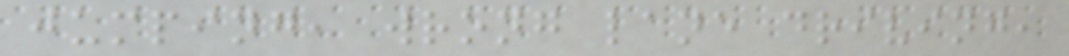jumping, wrong lane driving,
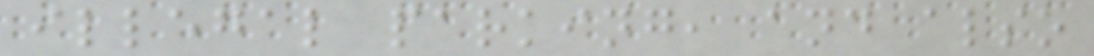illegal parking, and also
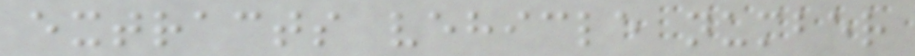extracts vehicle number
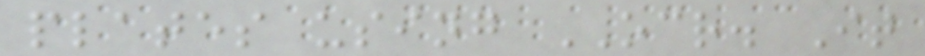plates using OCR. It
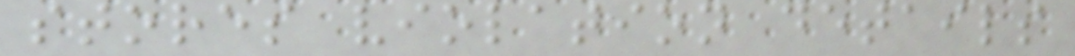stores violation details
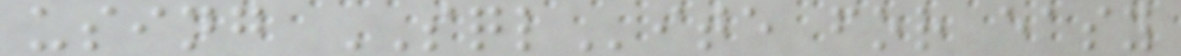using SQLite for easy
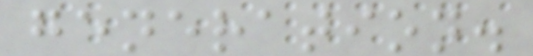generation.
